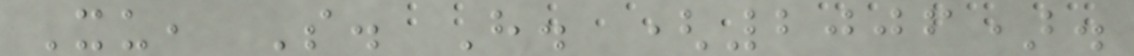Xu, S. H. (2006).
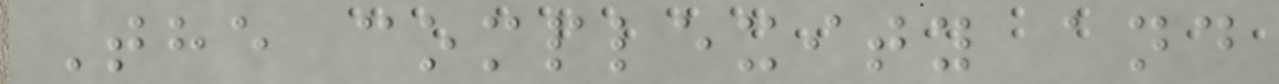The complexity and
